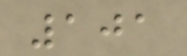101
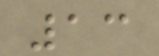13
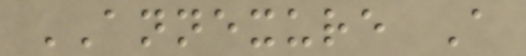ANNEXURE A
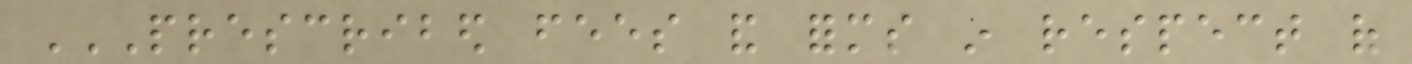PRESCRIBED FEES AND FORMS IN RESPECT OF
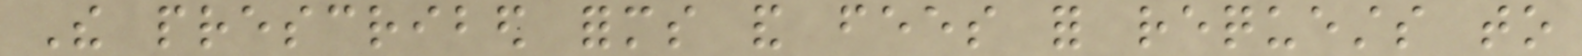The prescribed forms and fees for requests to
